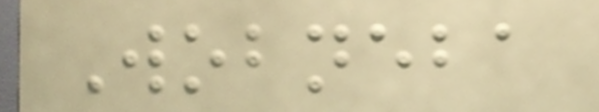Wobneba
